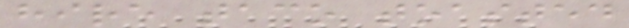hire taco toasted
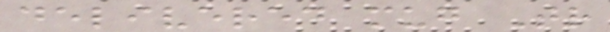delivered mug Tr
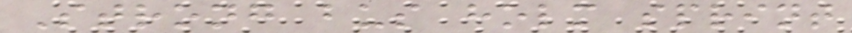Strong bus holm sprint
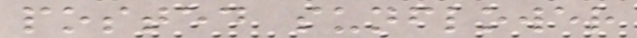posted sunflower
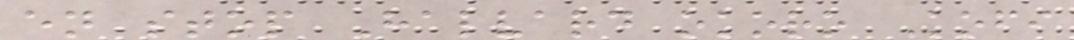en stop Halvard okoro Kofi
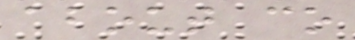about co
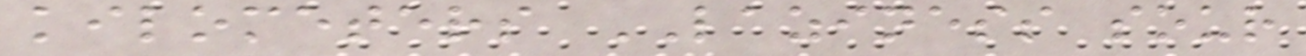kilometers LAZINESS sour
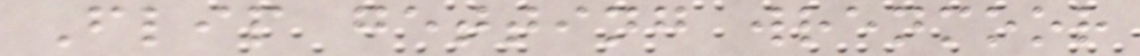Flip getting wrenmoor
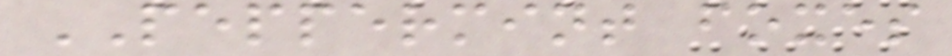PEPPERMINT foxes
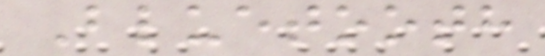Bluetooth
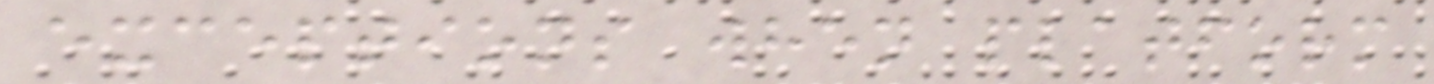exceptions when platform
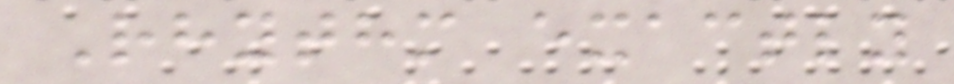Rhythm exactly
